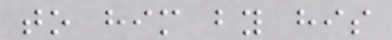to him by his
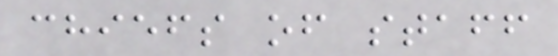chiefs of staff
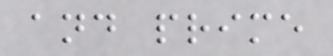and prime
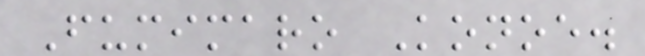Fumimaro Konoe.
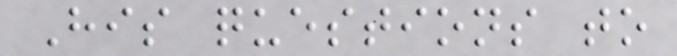His questions to
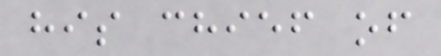his chief of
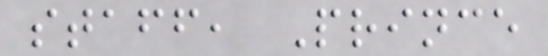staff, Prince
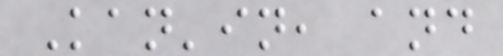Kan'in, and
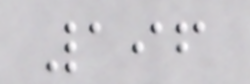196
